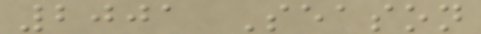2001 Season
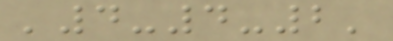'4-4-2'
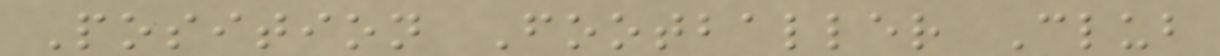Position Footballer Club
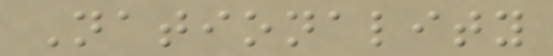Nationality
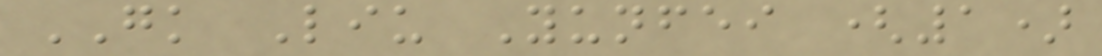GK Liu Yunfei (1)
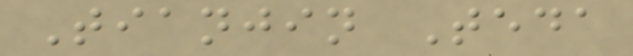Tianjin Teda
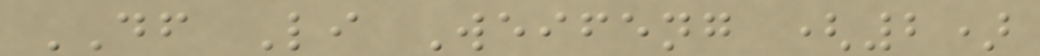DF Li Weifeng (2)
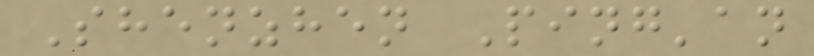Shenzhen Ping'an
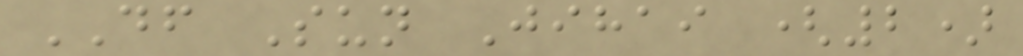DF Sun Jihai (2)
